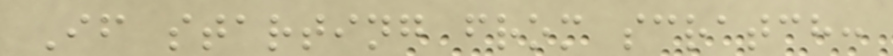If starting from scratch:
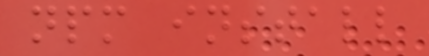npm install
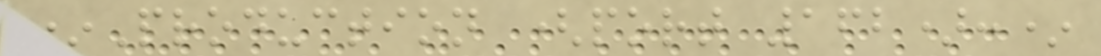*Production (port 162):*
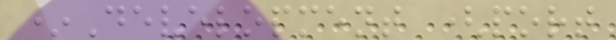*Development (port
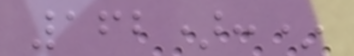162):*
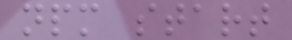npm start
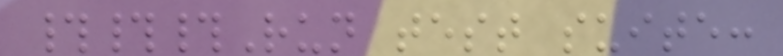###Run test suite:
